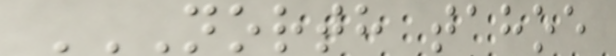NORTH TAHOE
